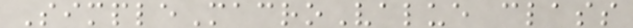SimpleMacroValue class
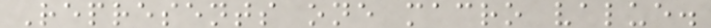Represents one macro value.
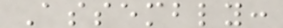Assembly:
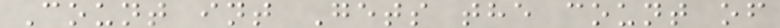Count int Gets the count of
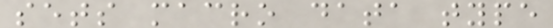sets macro data type
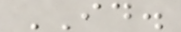ID.
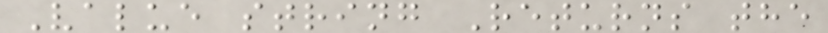Value string Returns the
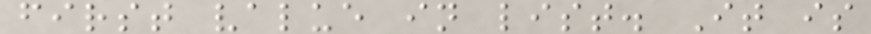first value in list. It is
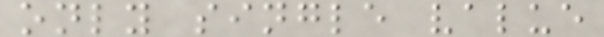only single value
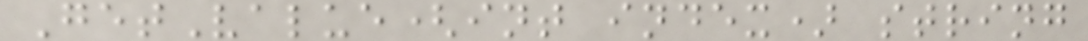GetValue(int index) string
